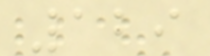129
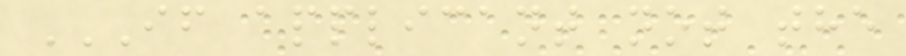IF APPLICANT NOT THE
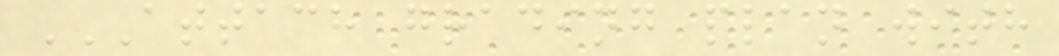ATTACH GRADING PLAN WITH
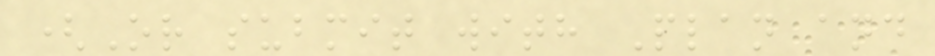(Or submit with Plan and
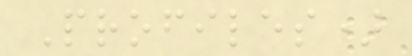Profiles)
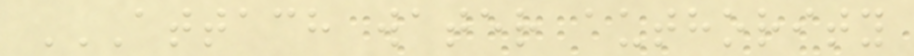ATTACH WATER AUTHORITY
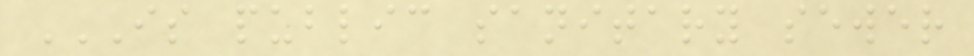IS PUBLIC SANITARY SEWER
